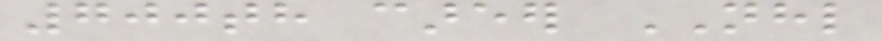700th career NHL
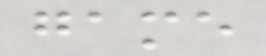game
